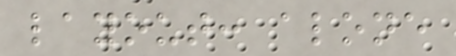layout: alone
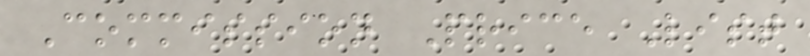Commission Price List
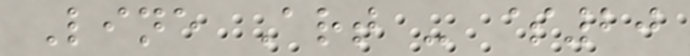Line Art - $20
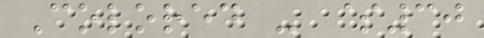Colored - $30
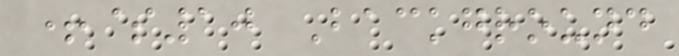+$10 Background
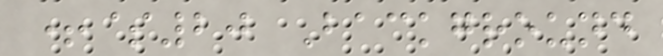+$20 Background
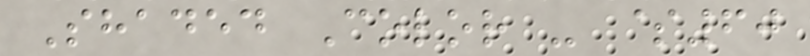Shaded Color - $60
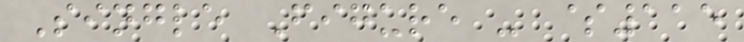Single Figure - $115
